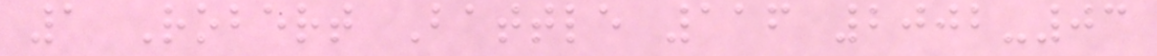1 Robert Battle 116 2002-03
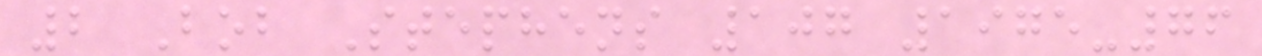2 Bob Stephens 107 1975-76
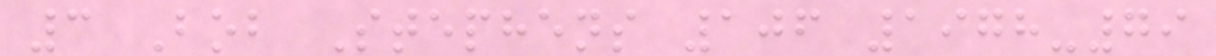3 Bob Stephens 106 1978-79
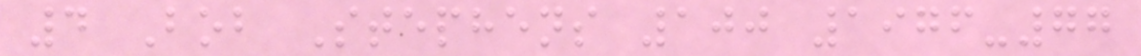4 Bob Stephens 100 1976-77
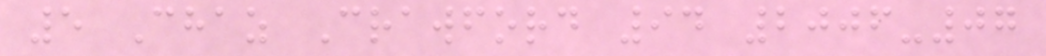5 Chaz Crawford 94 2006-07
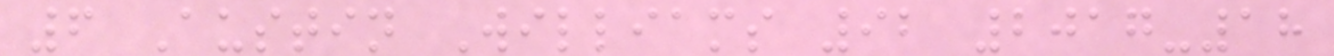6 Austin Williams 92 2017-18
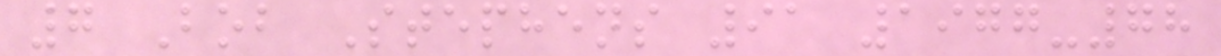7 Bob Stephens 91 1977-78
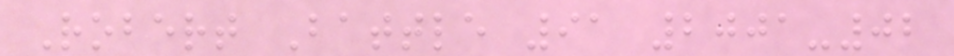Robert Battle 91 2001-02
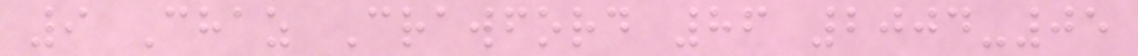9 Chaz Crawford 86 2004-05
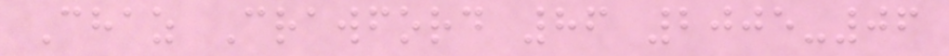Chaz Crawford 86 2005-06
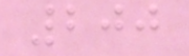200
